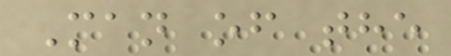Man of the
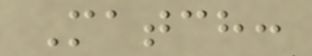Match:
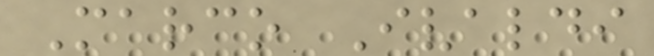Marco Ivaldi
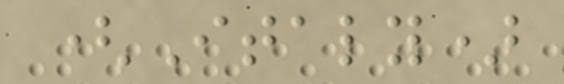(Italy)
